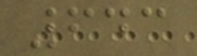643
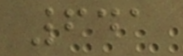641
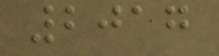2017
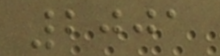2001
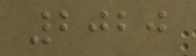2020
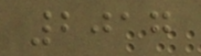2017
